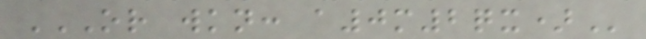OR WKN: A0M2QX)
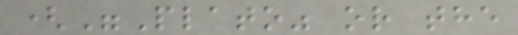("Plato" or the
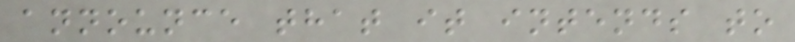announce that it intends to
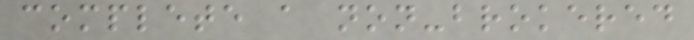complete a non-brokered
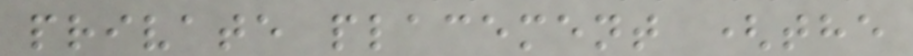private placement (the
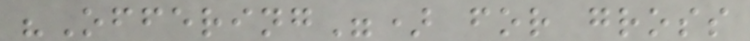"Offering") for gross
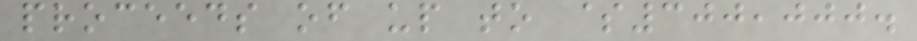proceeds of up to $300,000.
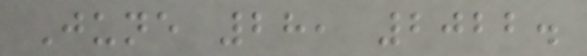June 28, 2022.
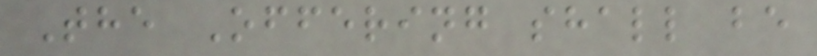The Offering shall be
